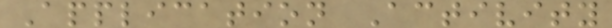Application Activity
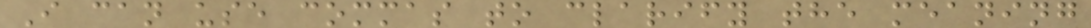I can use commas to clarify the meaning
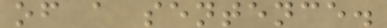of a sentence.
